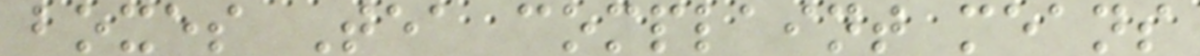boxes Tea complaint means
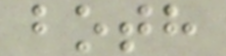both
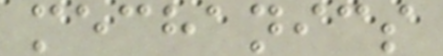mechanics
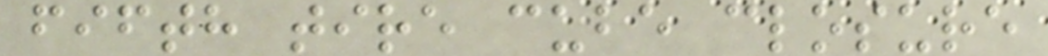fifth tire cube closure
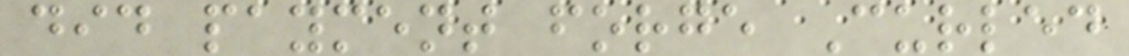did payment forge Curled
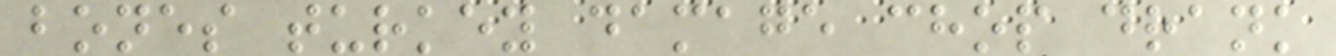bones turkey damage chop drank
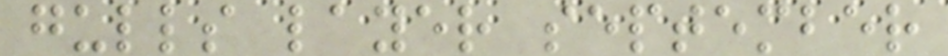gulls layer september
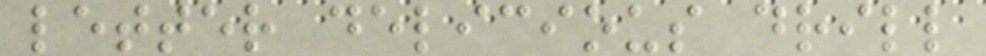letter delicious drill
